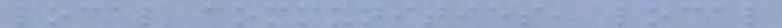local communities, local
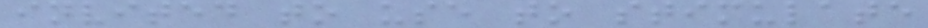invited to use to stimulate
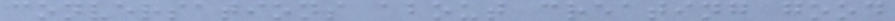conversations about creating good
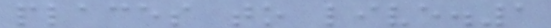places to live.1
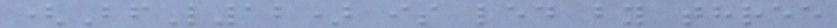(BfL12) is led by three
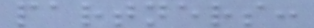partners:
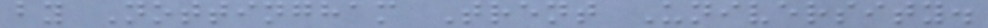by Nottingham Trent University.
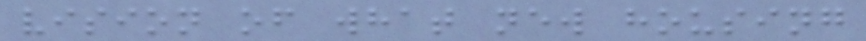vision of what new housing
